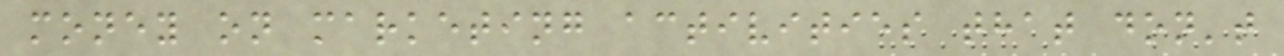money on marketing activities that don't
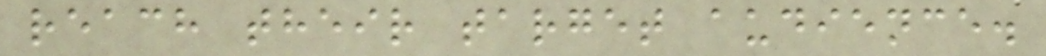reach their target audience.
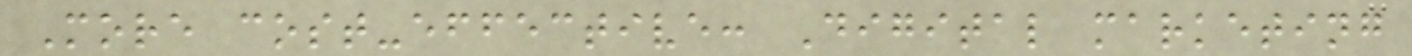More cost-effective: Digital marketing
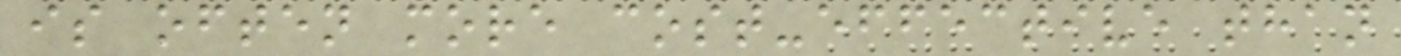is often more cost-effective than
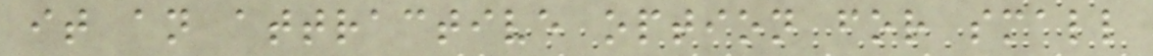it an attractive option for small
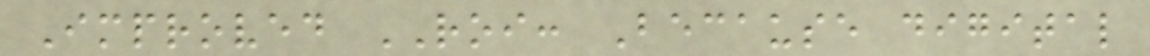Improved ROI: Because digital
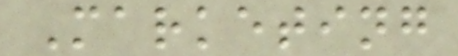Marketing
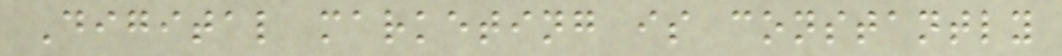Digital marketing is constantly
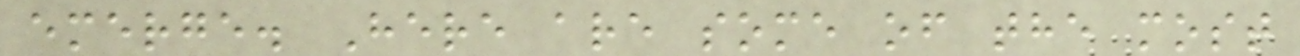emerge. Here are some of the most
